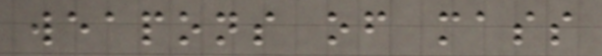weapons of mass
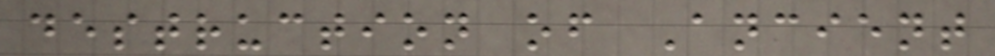destruction of Ancient
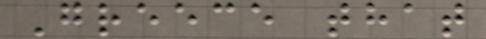Greece that
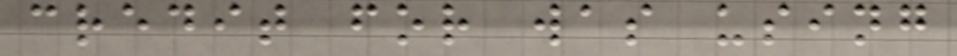credit for was using
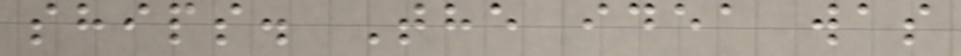ships. The idea was
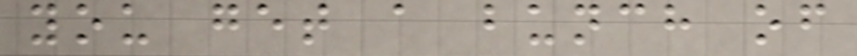you get a bunch of
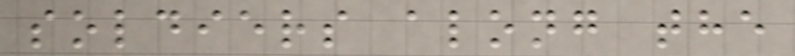soldiers along the
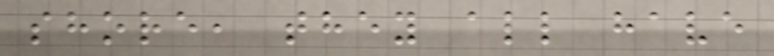shore, they all have
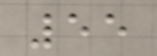55
